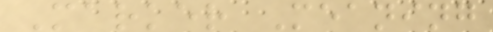Marker Meaning
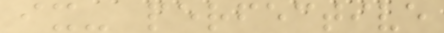ix- perfective
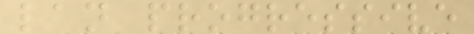lan progressive
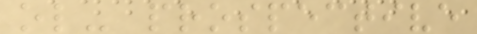ol- prospective
